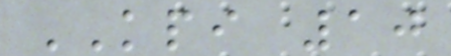KPI 10
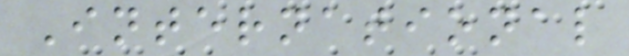International
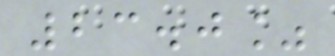23.0%
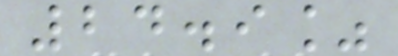24.9%
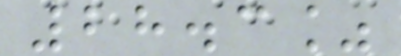28.3%
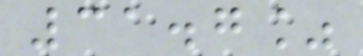31.7%
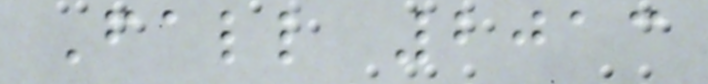Fall 2013
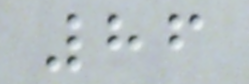86
